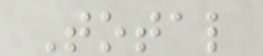Total
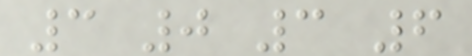3 0 3 6
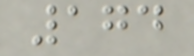174
